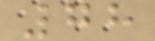78
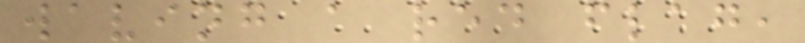waving a red flag,
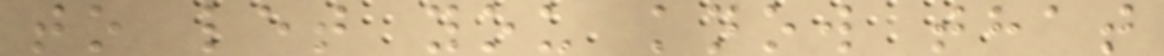to let you know that
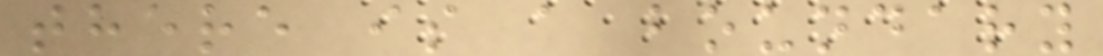there is a boundary
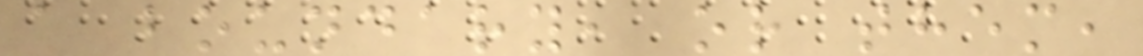a boundary, or them,
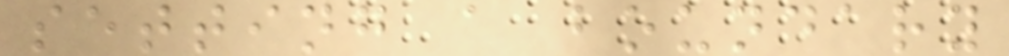setting a boundary
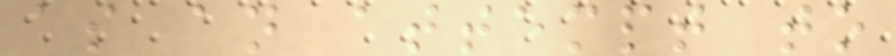as an attempt to
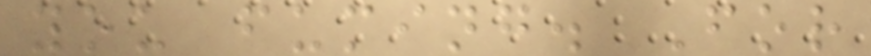you fuming. For
